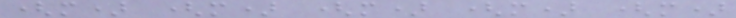(m) (m) (m) (m) (m)
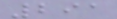291
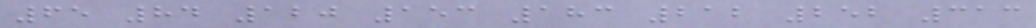65 84 120 153 183 212 252 313
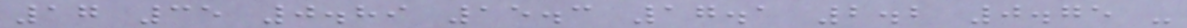17 35 0.89 15.3 17.1 2.2 0.75 -
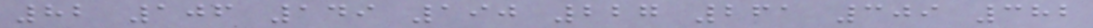82 106 149 190 227 261 309 382
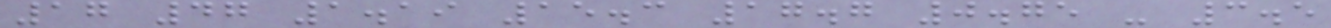17 47 1.19 15.3 17.7 0.75 - 3.5
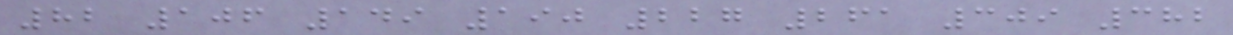82 106 149 190 227 261 309 382
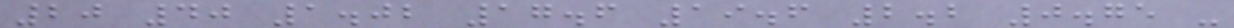20 40 1.02 17.6 19.6 2.2 0.75 -
